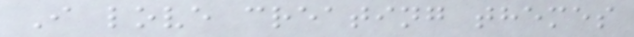I love creating themes
